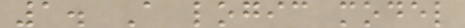1. A logic model
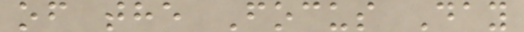of the Focus Day
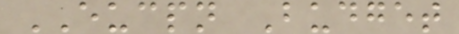EUCPN Budget
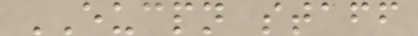EUCPN staff
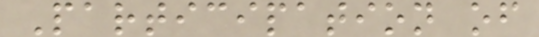Participation of
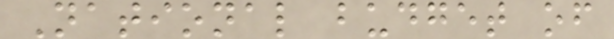National budget of
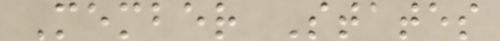Member States
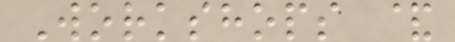Workshops &
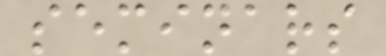seminars
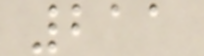211
